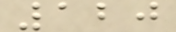120
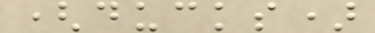(ducks)
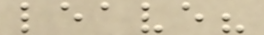leave?
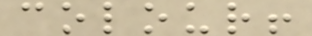colour!
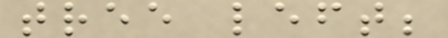tree left;
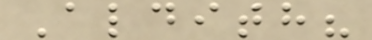Aldith?
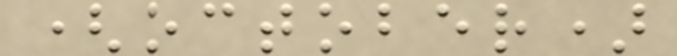(october)
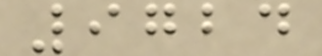9724
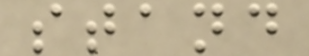stand
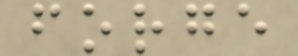forge
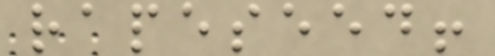rapeseed!
